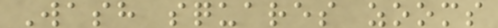Wash squares zooms
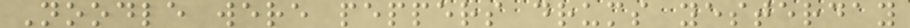Noodle were peppers drums yesterday
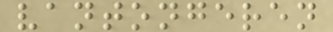vantongeren
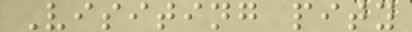Visiting pity
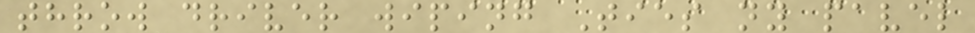throw driver wiping Ties ny pavel
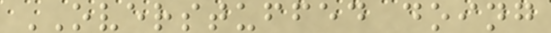OVERSTUFFED doing
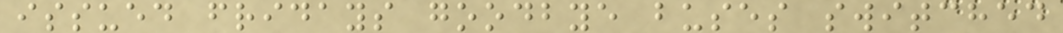issued fridays goodbye buses switched
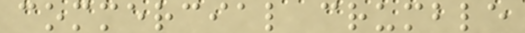commercial crumble
